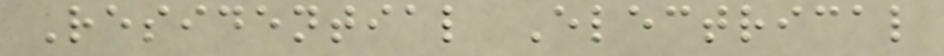Residential Electrical
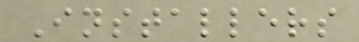Installers
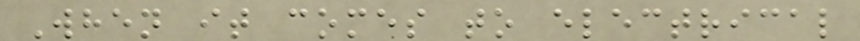When it comes to electrical
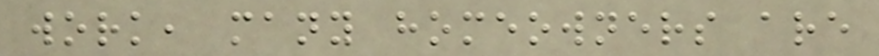work, many homeowners are
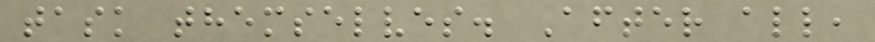task themselves. After all,
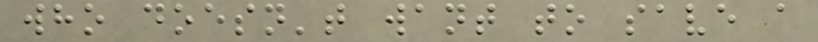who doesn't want to save a
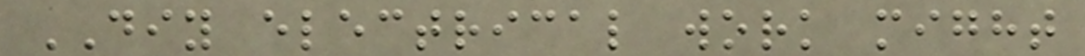DIY electrical work might
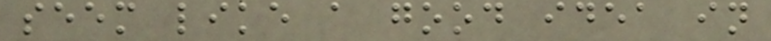seem like a good idea in
